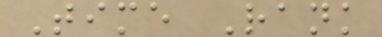Time Rank
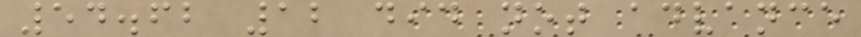54.62 12 did not advance
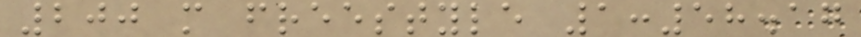200 m freestyle 1:58.17
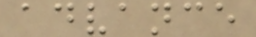advance
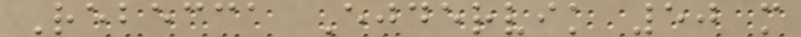Rebecca Ejdervik 50 m
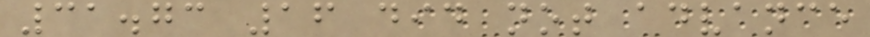31.73 16 did not advance
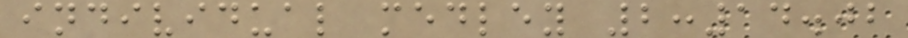individual medley 2:14.02
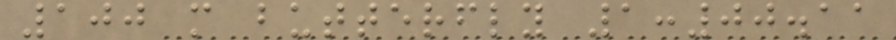100 m butterfly 1:00.11
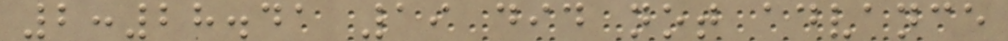2:28.41 19 did not advance
